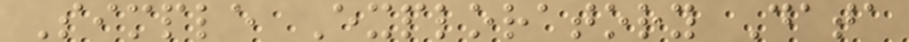Simple Exploratory Data
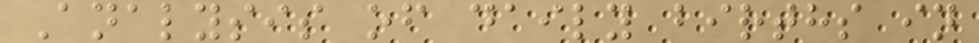Analysis of daily births in
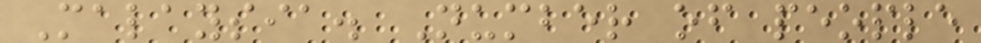Malaysia. Number of people
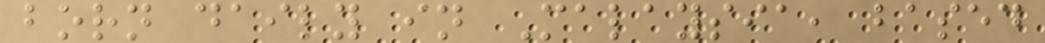born daily in Malaysia, based
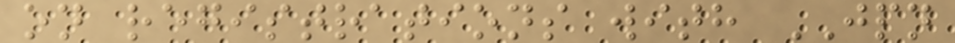on registrations with JPN
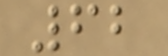62
